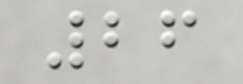26
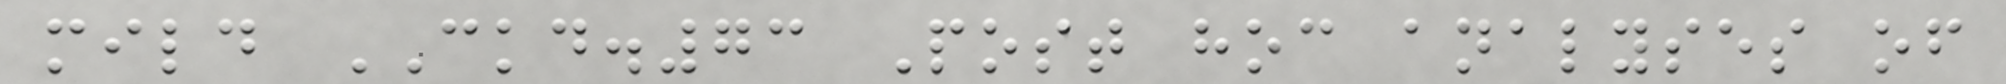mild CKD.73 Post hoc analyses of
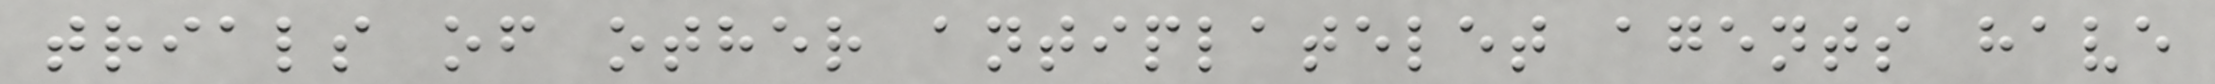trials of other antiplatelet agents have
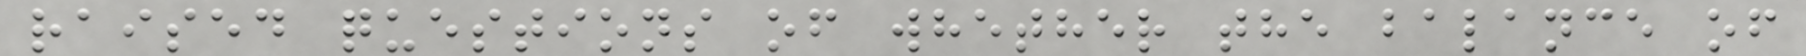raised questions of whether the balance of
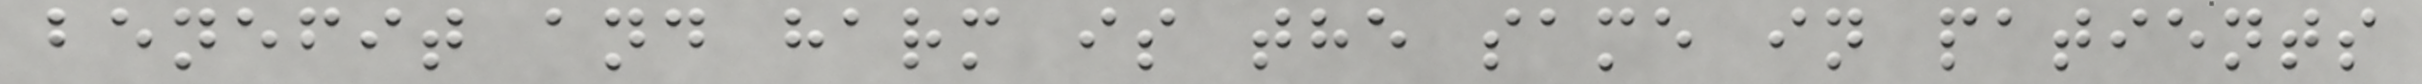benefit and harm is the same in patients
